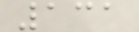131
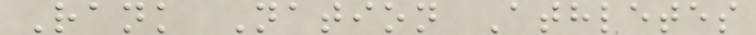Rank Nation Athletes
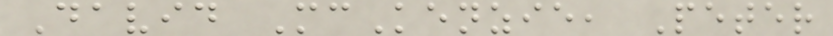David McKenzie, Peter
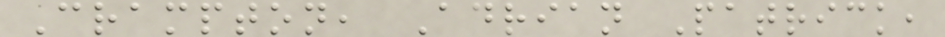Crampton, Adrian Patrick,
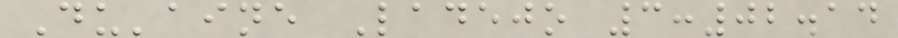Du'aine Ladejo 3:02.14
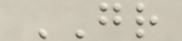GR
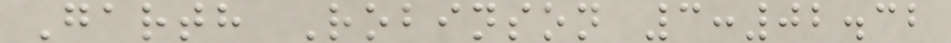Garth Robinson 3:02.32
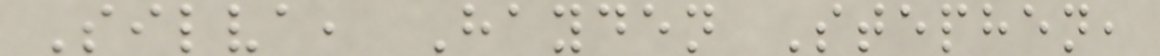Silva, Hayden Stephen,
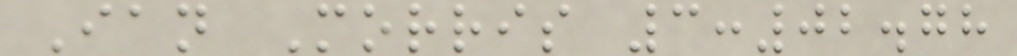Ian Morris 3:02.78
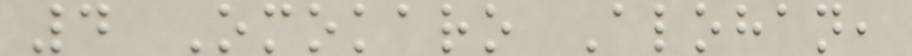4 Omokaro Alohan,
